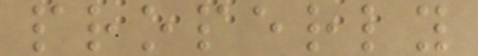properly
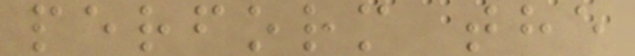perform the
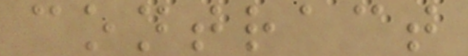contract
